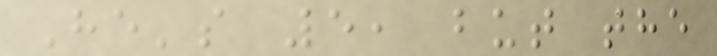He's 5, but the
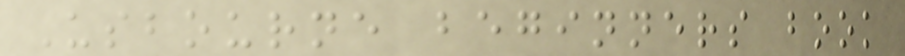Usbourne beginners book
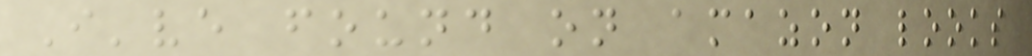I've found on amazon looks
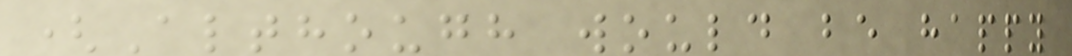(Although would be happy
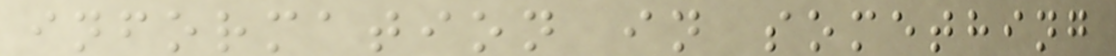information in something
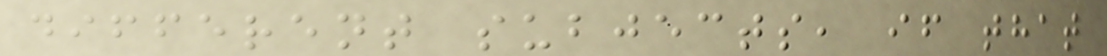different subjects, if that
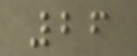26
